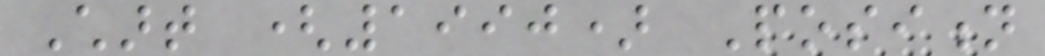Chart (1990) Position
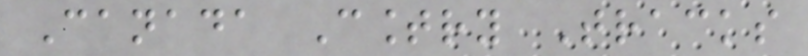Canada Country Tracks
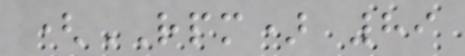(RPM) 89
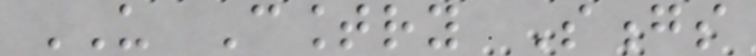US Country Songs
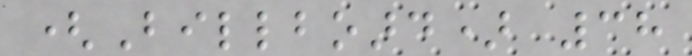(Billboard) 38
